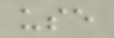use
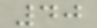40
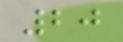20
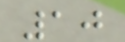10
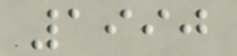1990
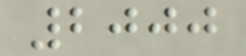2000
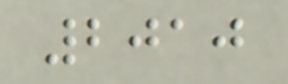2010
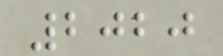2020
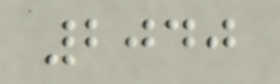2040
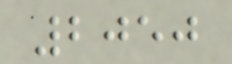2050
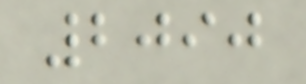2090
